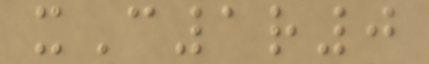xC1r0
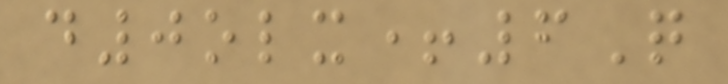d0olx+6Q
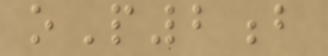oP2b
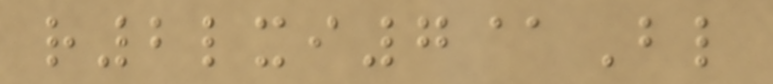r2lxi7@Bl
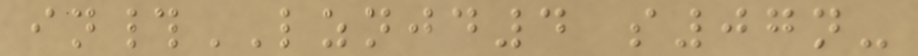in#LZNJD4 s07n-
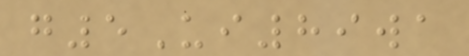g5Ui89wa
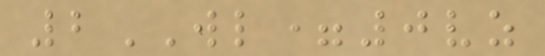2WL=0vz
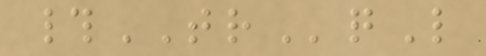#TRqL
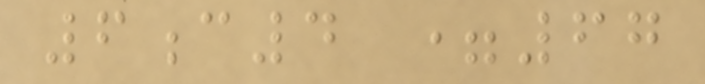6c4 =67
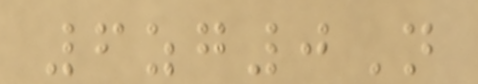6zg0N
